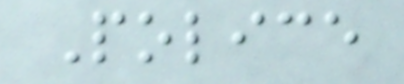Police
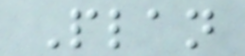Plan
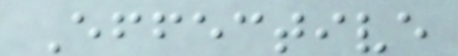Effective
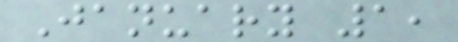January 1,
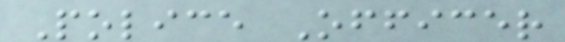Police Officer
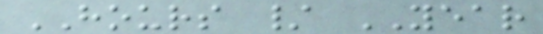HOURS / YEAR
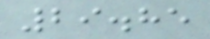29.85
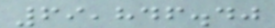69,846.40
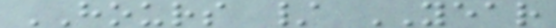HOURS / YEAR
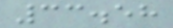33.58
